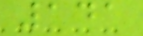141
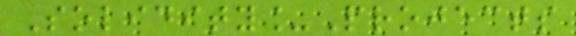Solidity_Projects
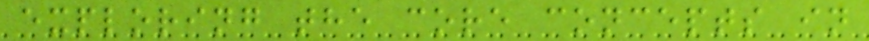exploring the core concepts in
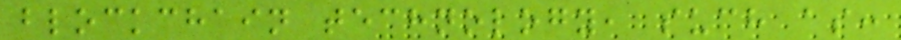blockchain technology, such as:
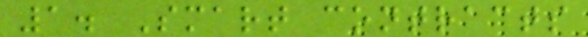1. Smart contracts
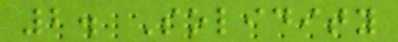2. Solidity
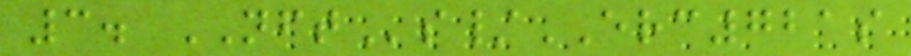3. NFTs/ERC721s
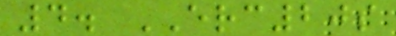4. ERC20s
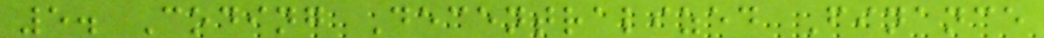5. Coding Decentralized Finance
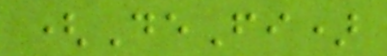(DeFi)
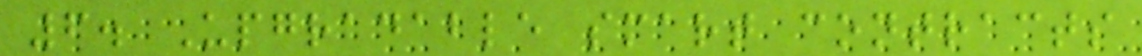6. Upgradable smart contracts
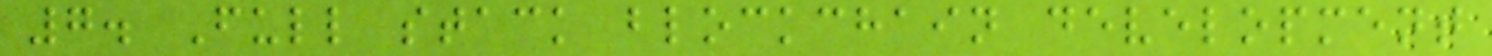7. Full stack blockchain development
